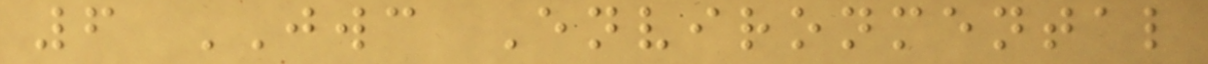6 JWC Environmental
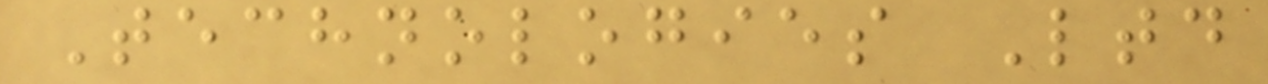Technologies Ltd
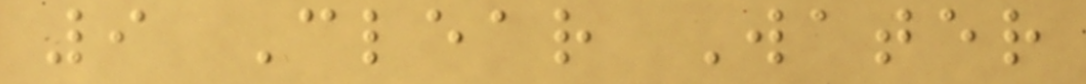9 Clear Water
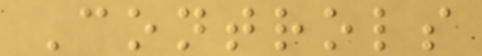Controls
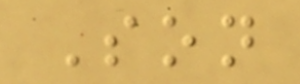Son
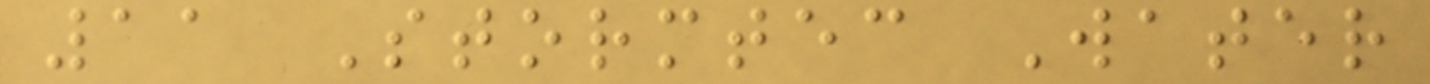11 Stormtec Water
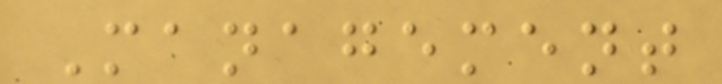Management
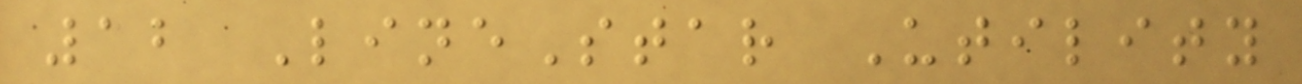12 LineStar Utility
